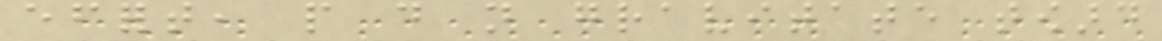effort, people do not gravitate toward
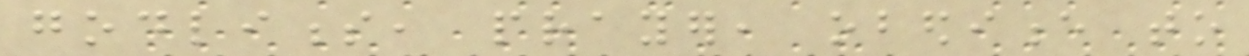godliness, prayer, obedience to
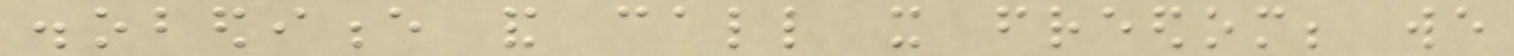disobedience and call it freedom; we
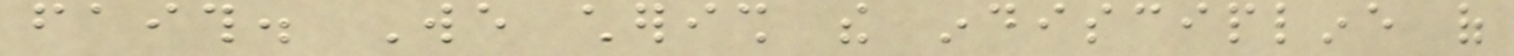faith. We cherish the indiscipline of
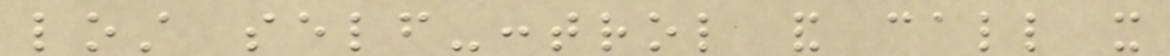lost self-control and call it
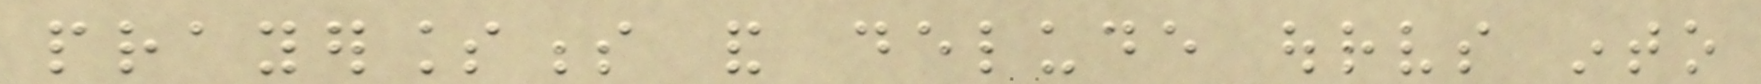prayerlessness and delude ourselves into
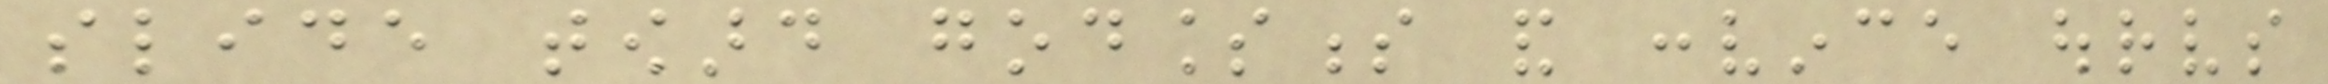slide toward godlessness and convince ourselves
